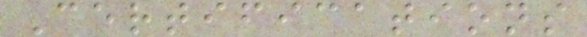Certifications
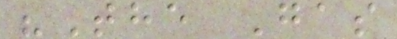"The Gas
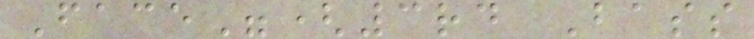Face"(3rd Bass
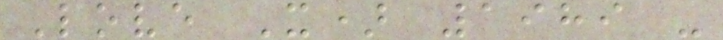Love X) 1989 -
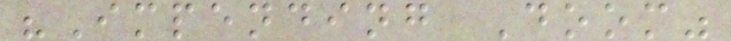"Impending Doom"
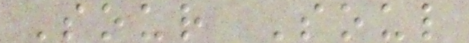Sour Soul
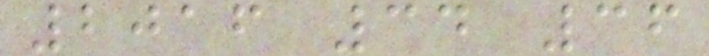2016 34 36
